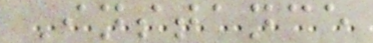Instance
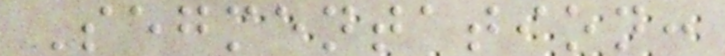Segmentation:
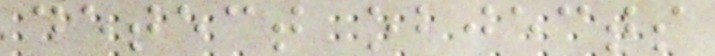detect objects
